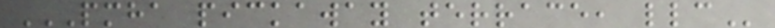PMHA PICKAWAY TERRACE, LLC
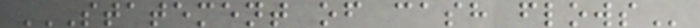STATEMENT OF CASH FLOWS
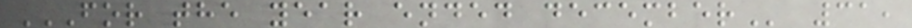FOR THE YEAR ENDED DECEMBER 31,
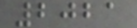2021
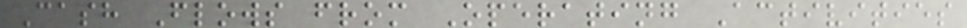Cash Flows from Operating Activities
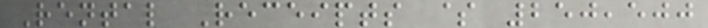Rental Receipts $ 250,500
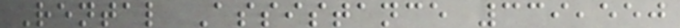Rental Assistance 339,550
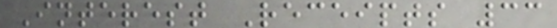Interest Receipts 33
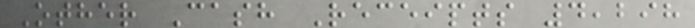Other Cash Receipts 4,298
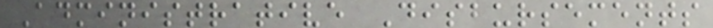Administrative Disbursements
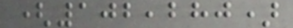(102,280)
